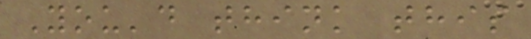You'd think this
